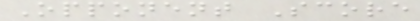Opponent Score
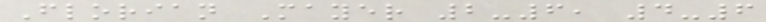Florian Mayer 2-6, 4-6
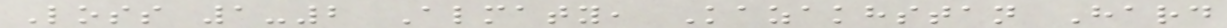Loss 1-2 Almaty, Kazakhstan Hard
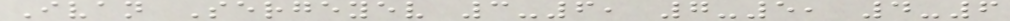Ivan Sergeyev 3-6, 7-5, 4-6
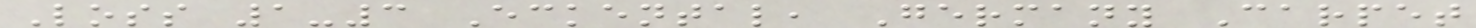Loss 1-3 Eckental, Germany Carpet
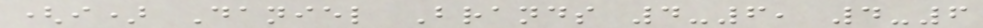(i) Daniel Brands 4-6, 4-6
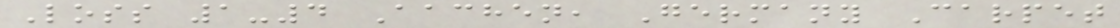Loss 1-4 Aachen, Germany Carpet
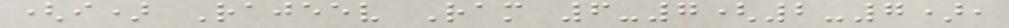(i) Rajeev Ram 6-7(2-7),
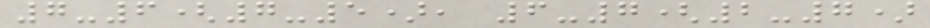7-6(7-5), 6-7(2-7)
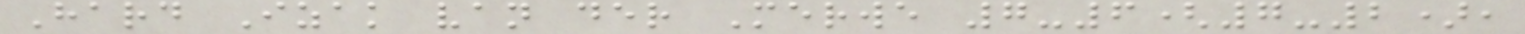Hard Izak van der Merwe 7-6(7-2),
